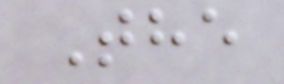The
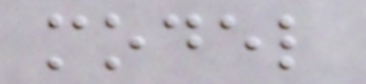model
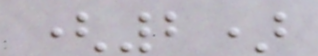(2)
